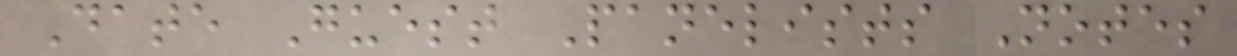Date Guest Panelists Notes
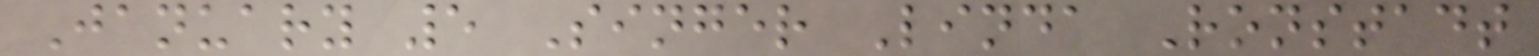January 5 Singer Linda Ronstadt
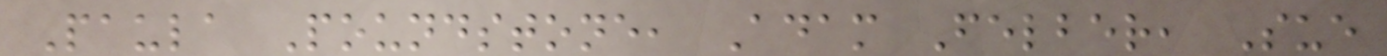Paula Poundstone, Adam Felber, Sue
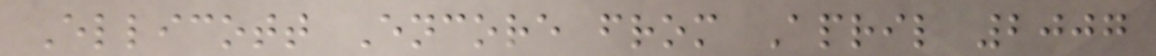Ellicott Encore from April 2007
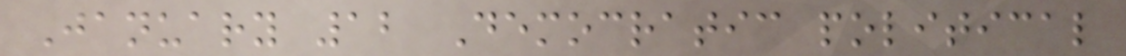January 12 Democratic political
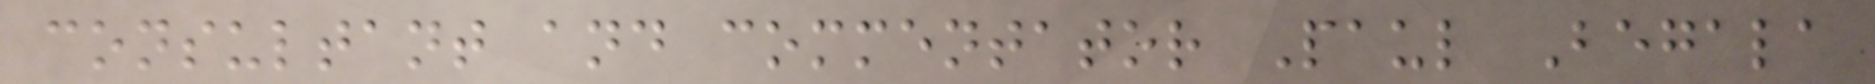consultant and commentator Paul Begala
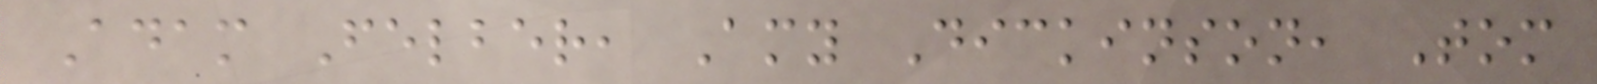Adam Felber, Amy Dickinson, Tom
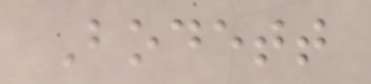Bodett
